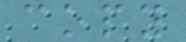copy
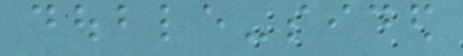double-sided
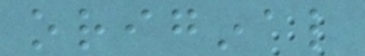original
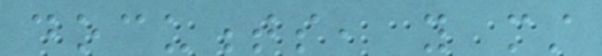documents, you must
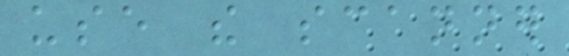use the scanner
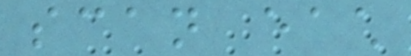scan each
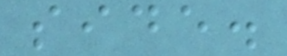side.
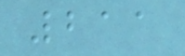211
